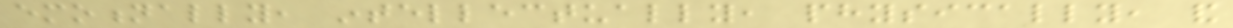emotionally, intellectually, physically, and
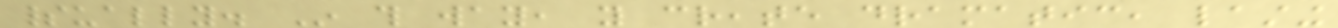spiritually. In this way, you create dramatic, lasting
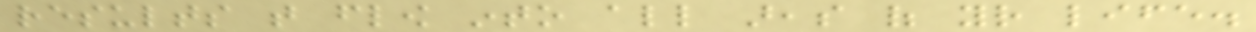results that flow into all areas of your life.
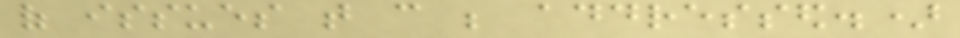of issues that can be addressed.)
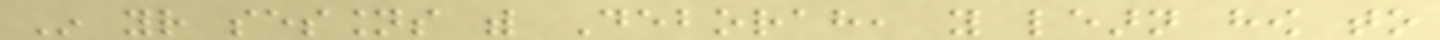In your sessions with Deborah, you learn how to
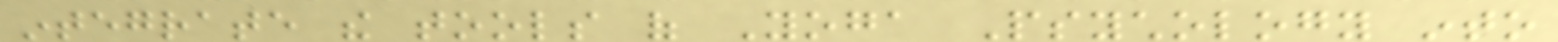integrate the tools of Yoga Psychology into
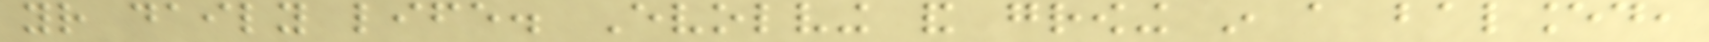your daily life. Evolving and growing in a balanced,
